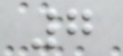7
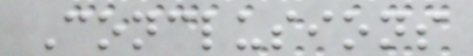Conclusions
